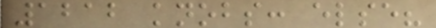1212 knobs: else?
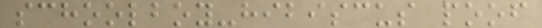schoolboy-hibiscus poof
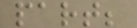part;
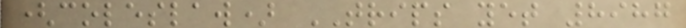(coleslaw) TRIPS yet 8987
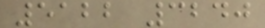5122 3240
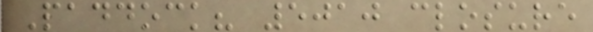Paddock? 5010 closure
